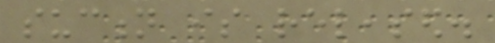suction is released.
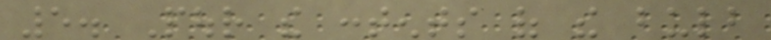5. Pour the contents of the bulb
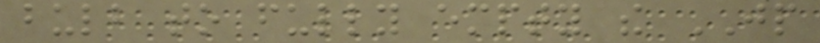bulb to fully empty the JP
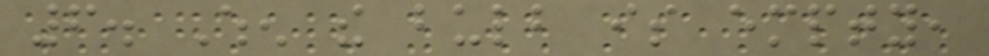6. When the bulb is empty,
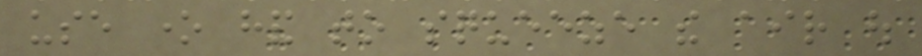use one hand to squeeze the air out
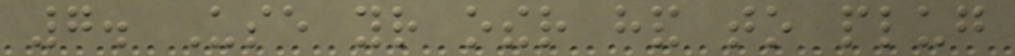7. Use your other hand to plug
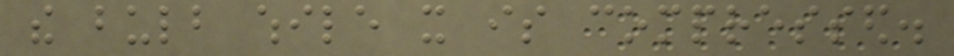the bulb while it is compressed.
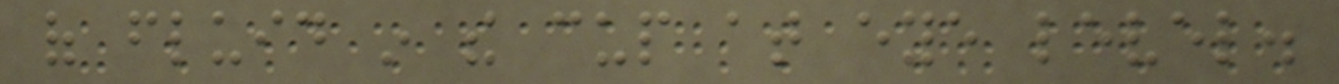of fluid in the cup at eye level.
